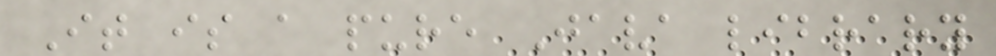It is a pure Java library
